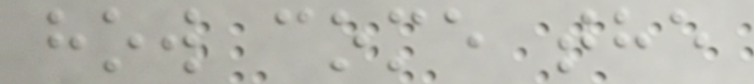how come the
